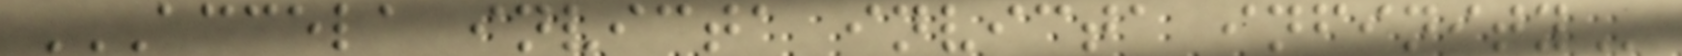ACCELA INVICTA INVICTA INFINITY
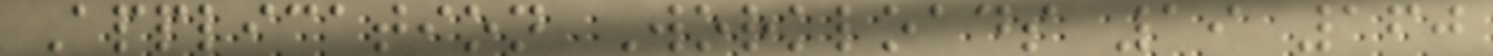Application Workloads 19 160
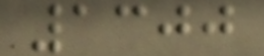1300
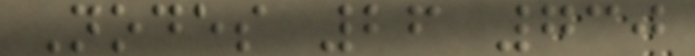Nodes 26 730
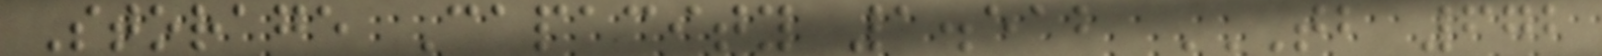Storage Capacity 1.512 TB 672
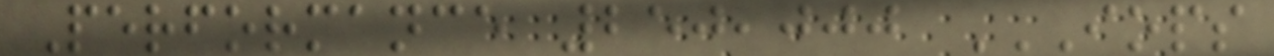Performance 250,000 IOPS
